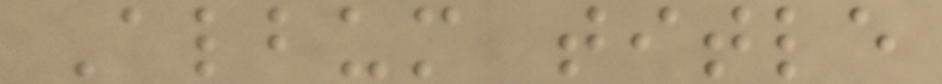Album title
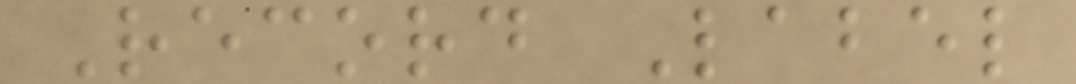Record Label
